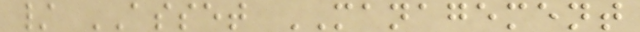/ ASSET MANAGEMENT
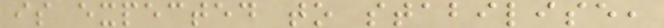is expected to stabilise,
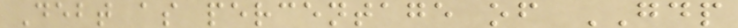Debt as percentage of GDP
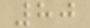80
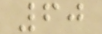60
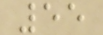55
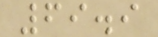69.9
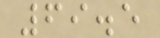69.5
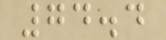74.4
